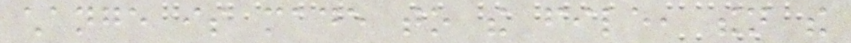change is made to the file, then the
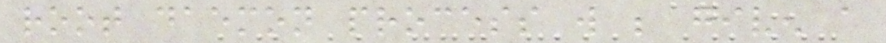root daemon process will be given a
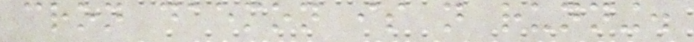cron daemon is not running.
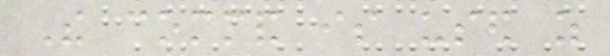The command is used as
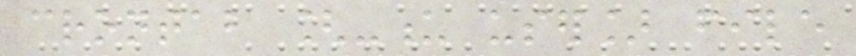crontab [-u user] file
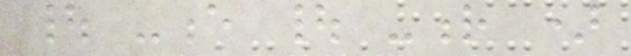| -e | -r )
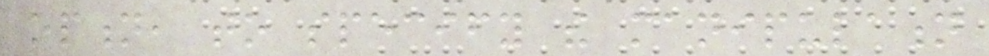option, to specify the manipulation
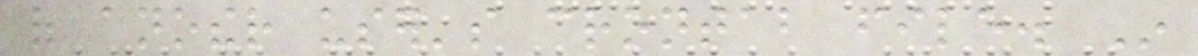of another user's crontab file. In
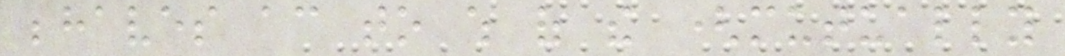behaves according to which of the (mutually
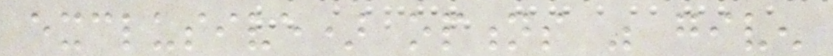exclusive) options was given
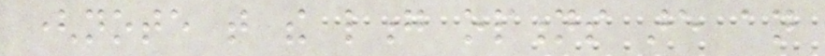(note that the long options are an
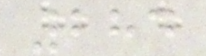284
